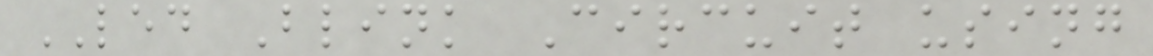LED Blink Circuit using
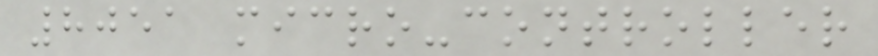8051 micro-controller
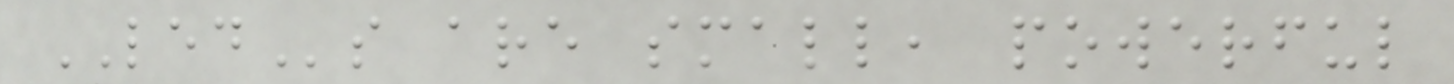LEDs are small, powerful
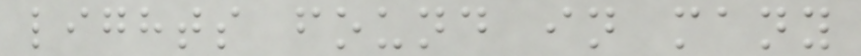lights found in many
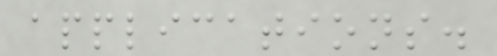applications.
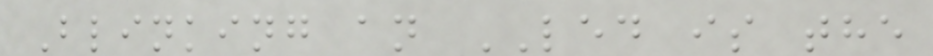Blinking an LED is the
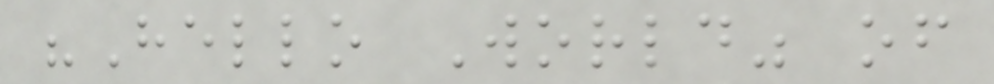"Hello World" of
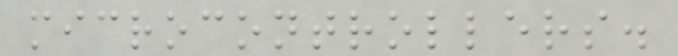microcontrollers.
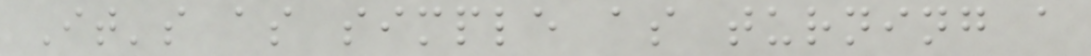It's as simple as turning a
